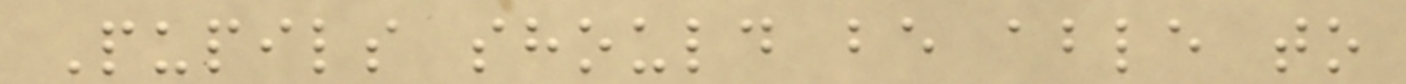Pupils should be able to
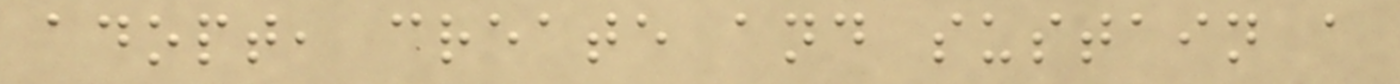adopt, create and sustain a
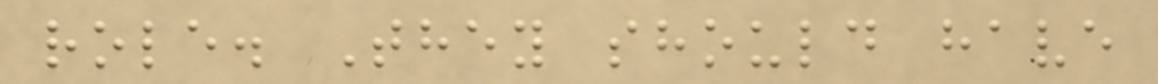role. They should have
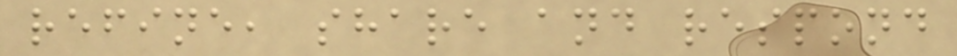refine, share and respond
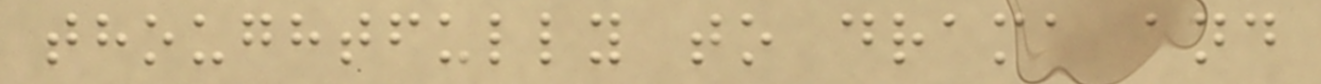thoughtfully to drama and
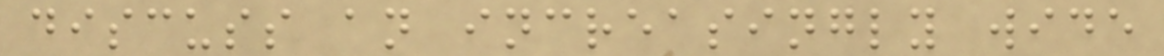discuss an increasingly wide
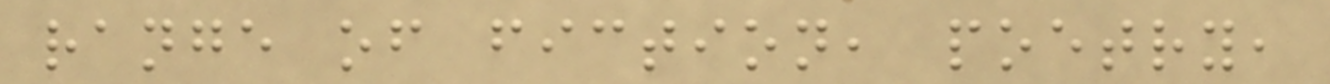range of fiction, poetry,
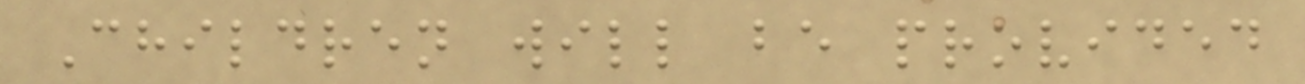Children will be provided
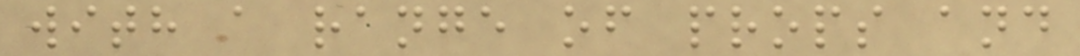with a range of props and
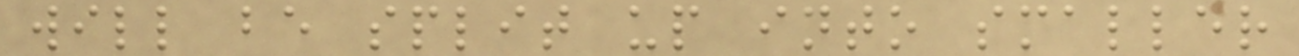will be split up into smaller
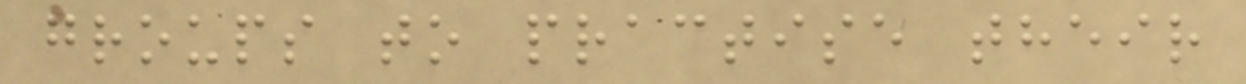groups to practise their
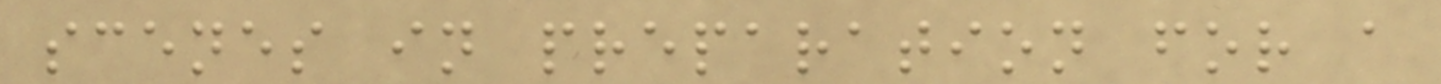scenes in preparation for a
